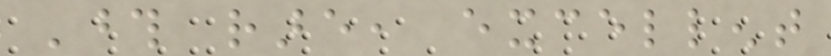Those rare, excellent
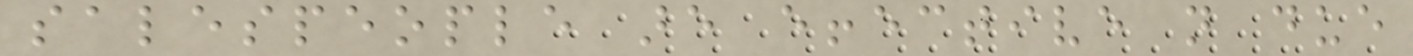salespeople are effective not due
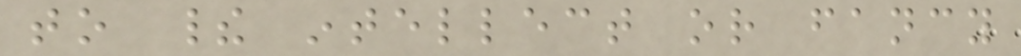to their intellect or fancy
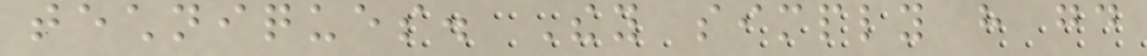techniques. They simply have good
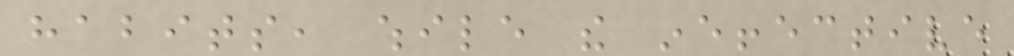habits, while the ineffective
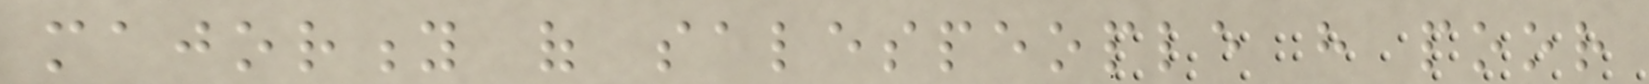majority of salespeople have poor
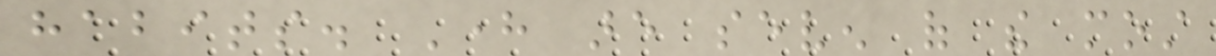habits. Here are seven of the most
